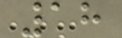18
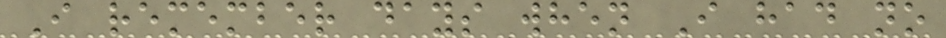I remember days when I had no
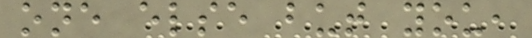one else but you,
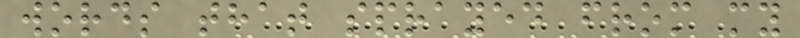words that sprayed from my
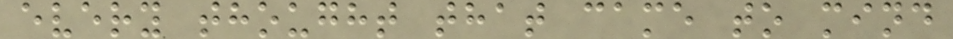every thought that came to mind
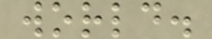world.
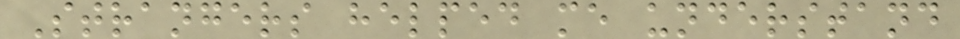Strangers helped me understand
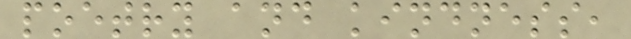poetry and kindness,
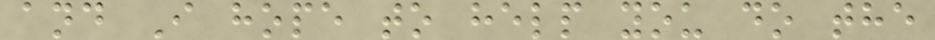and I hope to help you do the
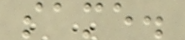same.
